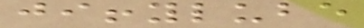jiffylube
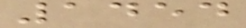1454
